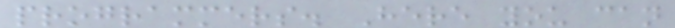programmers. Here you can
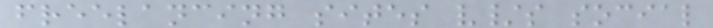freelancing sites v/s social
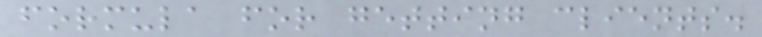formula for getting clients.
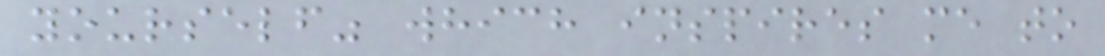yourself" which inspires me to
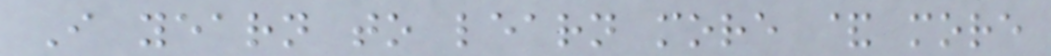I yearn to learn more & more
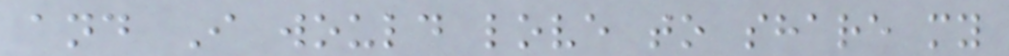and I would love to share my
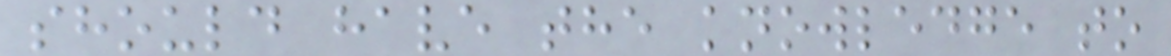should have the knowledge to
